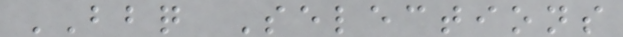BBQ Selections
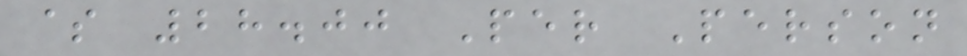$ 28.00 Per Person
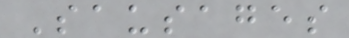Sausages
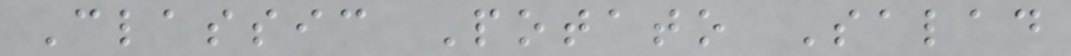Classic Potato Salad
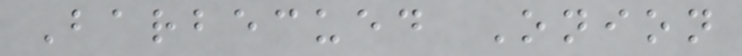Barbecued Onion
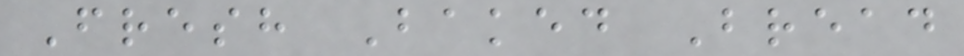Fresh Baked Bread
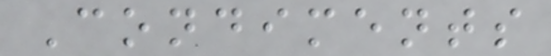Condiments
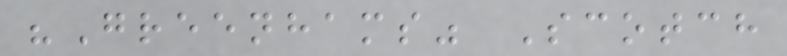"Greenhams" Scotch
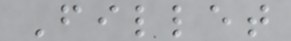Fillet
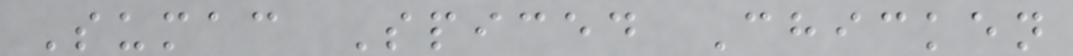Sumac Spiced Chicken
